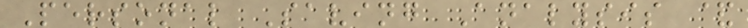Personal Saving Analysis &
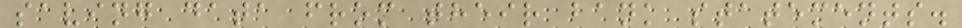saving data from their bank statements.
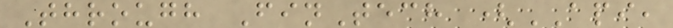Through FinTech (API,
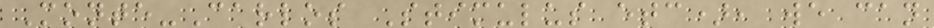Monte-Carlos Stimulus etc), we can
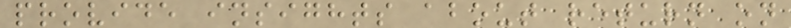provide insights about return on
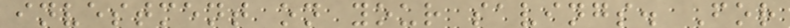investment on your savings. For
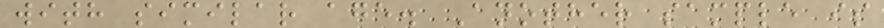with similar age. Another sample is
